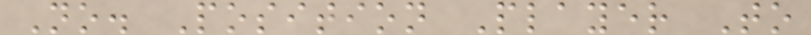No. Position Player To
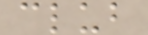club
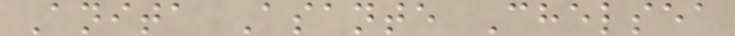Anita Asante Chelsea
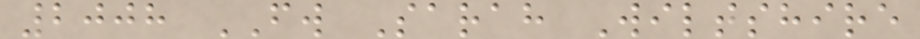2008 FW Sarah Wiltshire
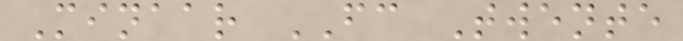Minaar FC Twente
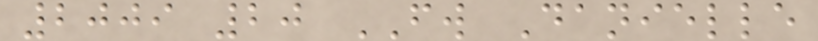2009 20 FW Danielle
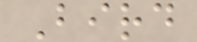Bird
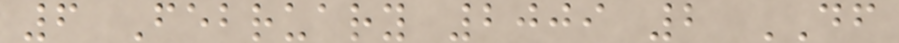6 February 2009 2 DF
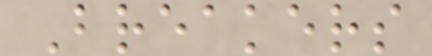Breakers
